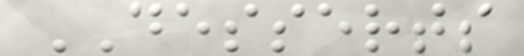DESSERTS
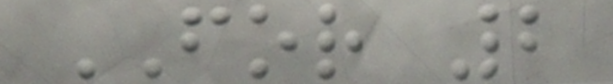FOR 2
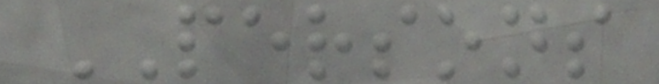PERSONS
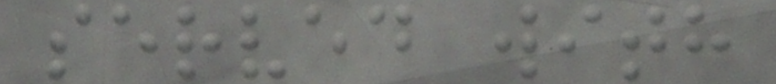served with
